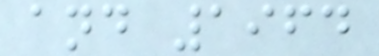and 1964
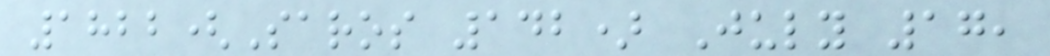1822(Saros 142) July 17,
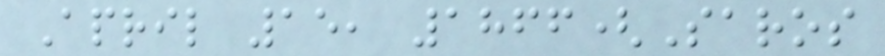April 15, 1866(Saros
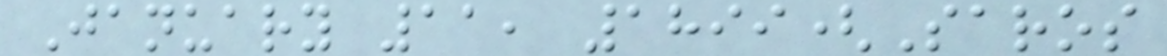January 11, 1899(Saros
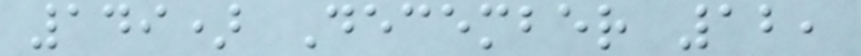149) December 12,
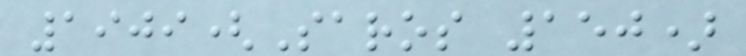1909(Saros 150)
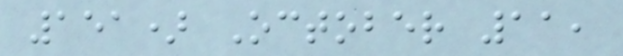151) October 11,
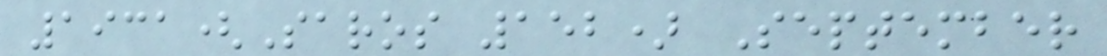1931(Saros 152) September
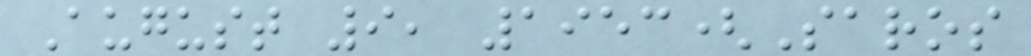August 9, 1953(Saros
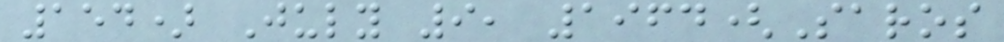154) July 9, 1964(Saros
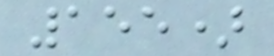155)
